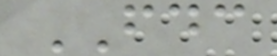FDC
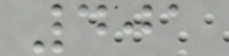401
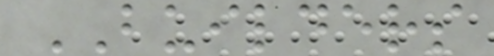BUILDERS
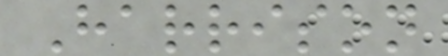Harrison
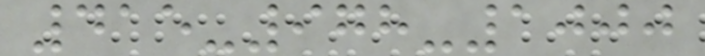415-978-1000
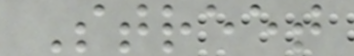Street
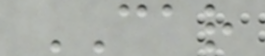CAR
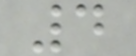4
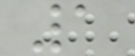1
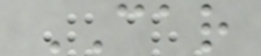CAR
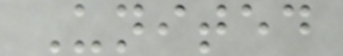United
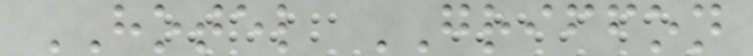HOTEL GRIFFON
